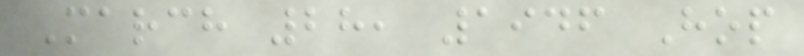March 28, 1946 Hop
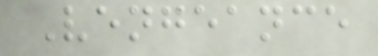Vengeance
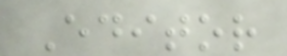Editor
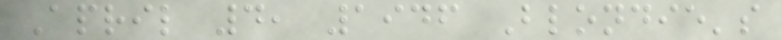April 4, 1946 Blondie's
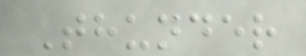Thunder
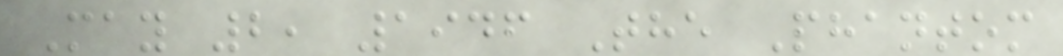May 2, 1946 The Phantom
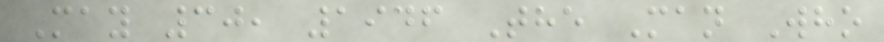May 30, 1946 The Man Who
